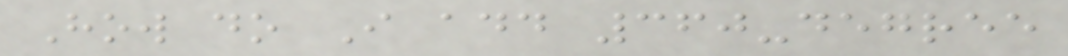How do I add 360-degree
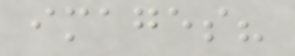images?
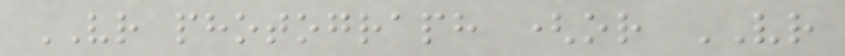VR photograph (or VR
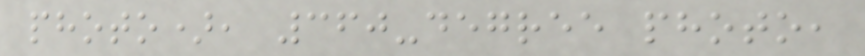photo), 360-degree photo,
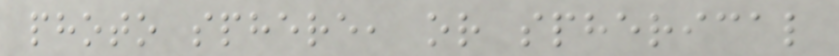photo sphere, or spherical
